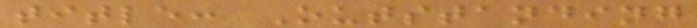title: Outstanding
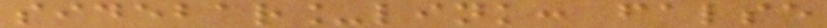sidebar_link: false
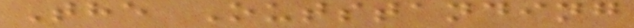The Outstanding
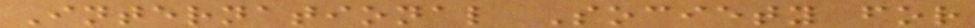International Society for
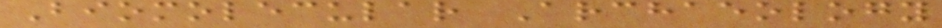Biomolecular Archaeology
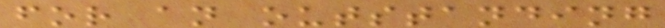for an outstanding
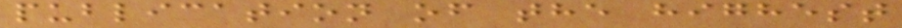publication of the highest
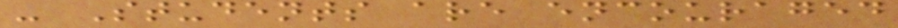- Students are encouraged
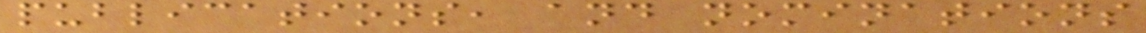publications, and nominations
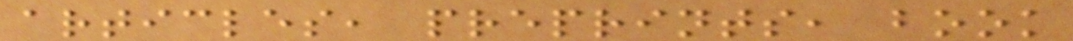articles, preprints, book
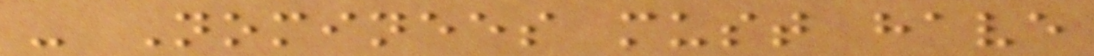- Nominees must have
